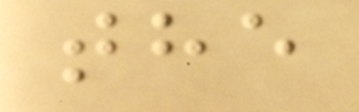the
